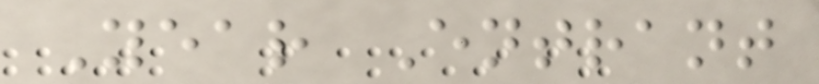Year Entrant
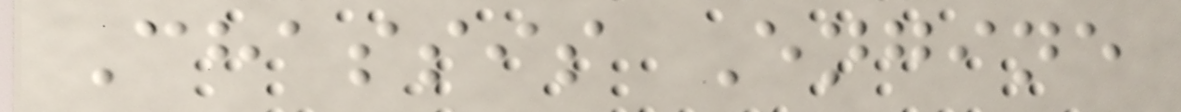Chassis Engine
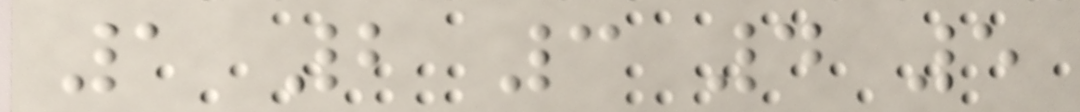1 2 3 4 5
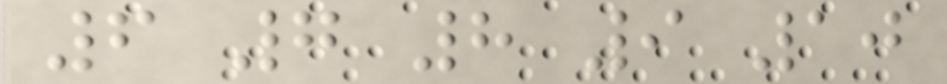6 7 8 9 10
